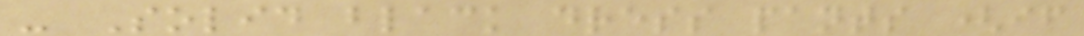- Solid black dress pants (if
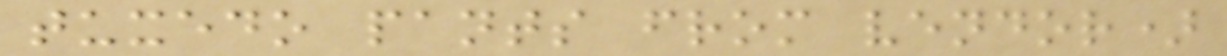tuxedo pants from vendor)
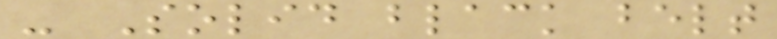- Solid black belt
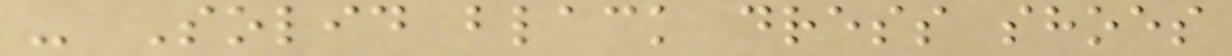- Solid black dress shoes
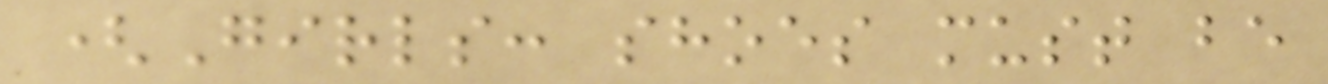(Girls: shoes must be
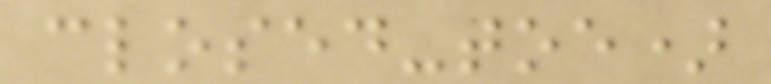closed-toe)
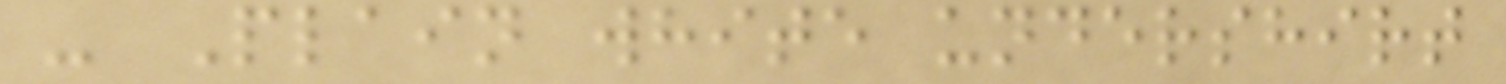- Plain white undershirt
